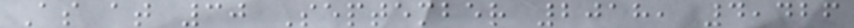As at 30 September 2018, 4,426
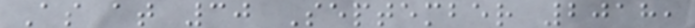As at 30 September 2018,
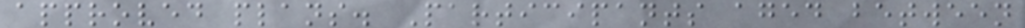approved plans. Participants aged between
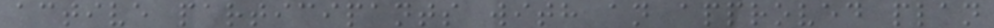active participants with an approved plan
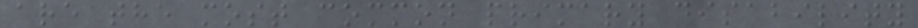are the most common primary disability
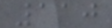110
